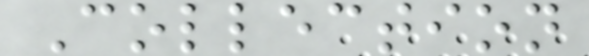Collection
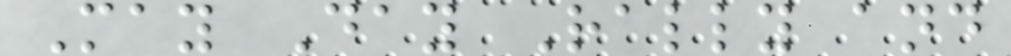May Day Rally and
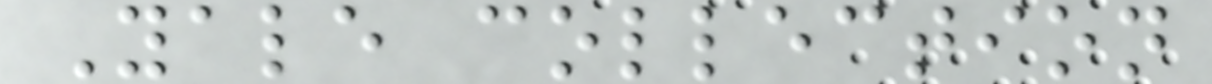Yale collection
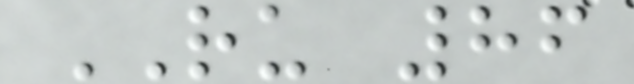RU 86
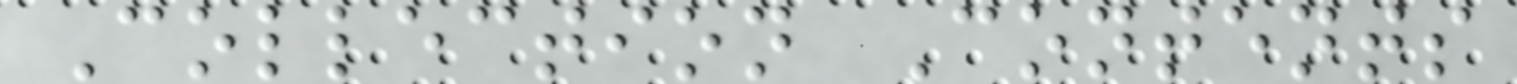Collection Contents
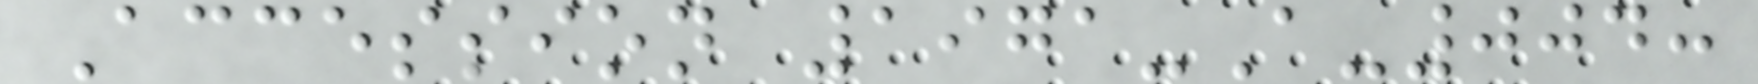Accession 1971-A-004:
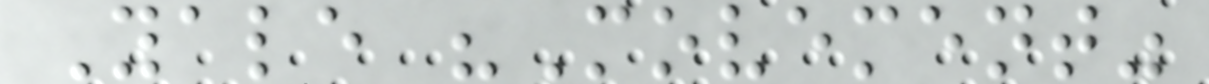Yale "Movement"
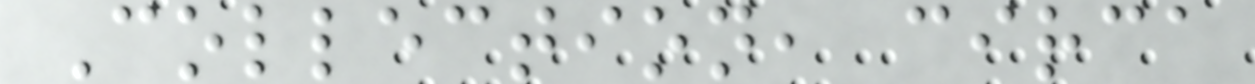Collection, circa
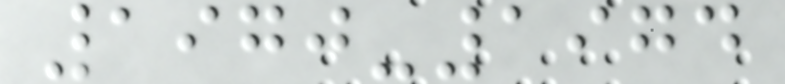1970-1974
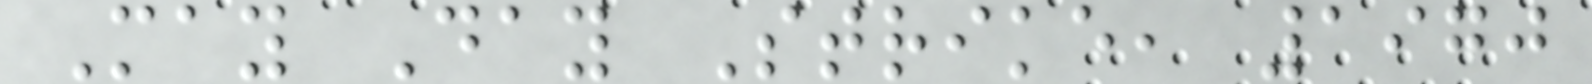May Day Strike, 1970
